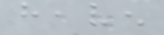heaven
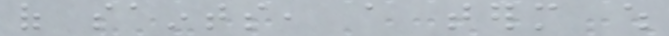of saints, a term which
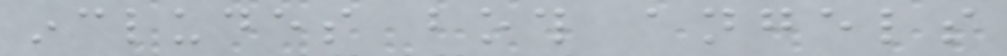includes both angels
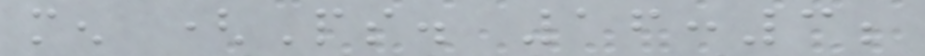men (Ps. 16:3;
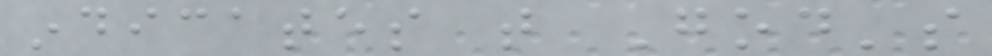indicates that God's
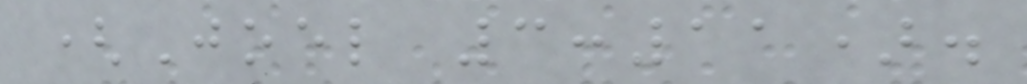(Joel 3:11).
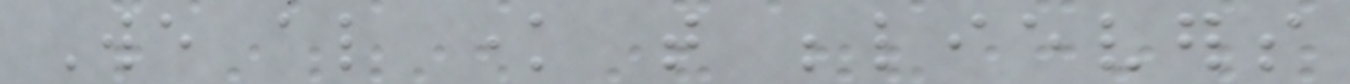We also know that believers
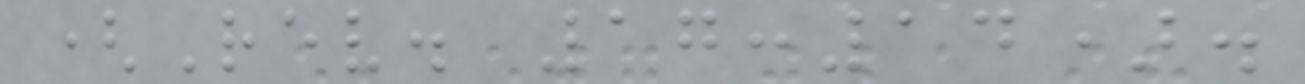(Rev. 17:14).
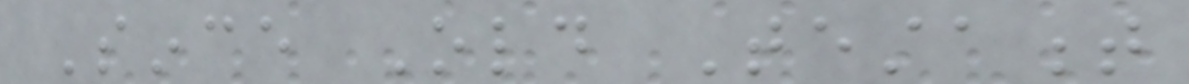Since Old Testament
